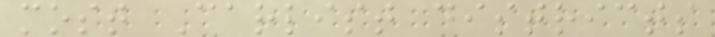most Carlist districts
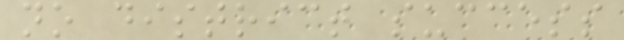no district success
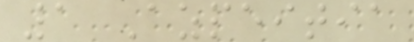1 Azpeitia
